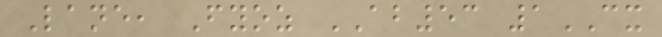Lane, Fyoz AB53 1CX
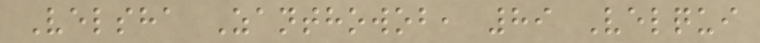Velsha Zanthowob, 89 Velqui
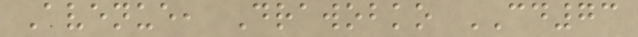Avenue, Drawobko CD73
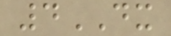4DX
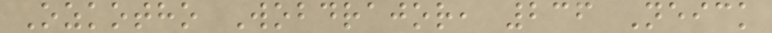Ozkotho Wobdrajor, 236 Neick
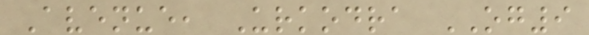Avenue, Urkodra OG9
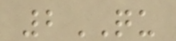2QU
